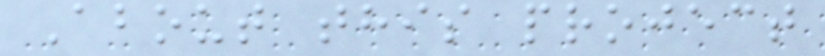About this project
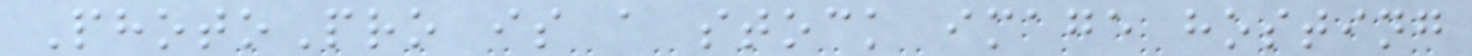PhotoPro is a stock image hosting
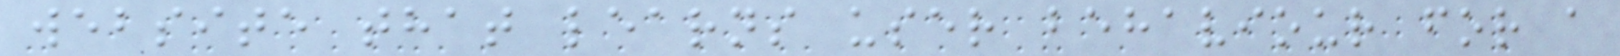website that learns user behaviour for a
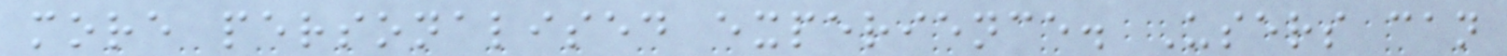more personalised experience. Users can
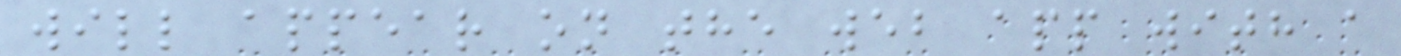will appear on the web app with a
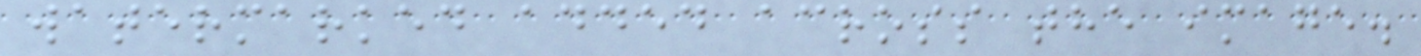watermarked added across the image.
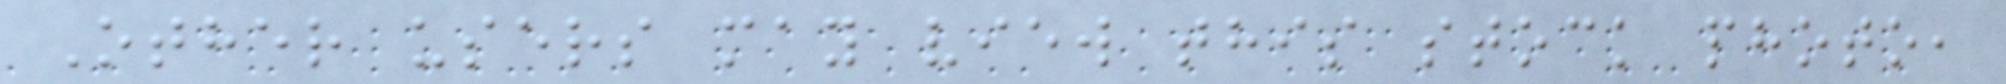Other users may view this stock photo,
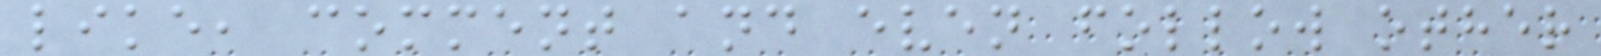like, comment and even follow other
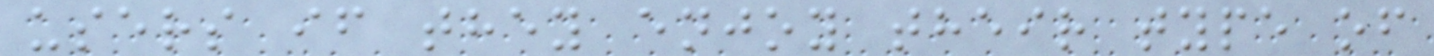users if they enjoy their type of
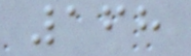168
